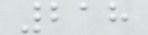218
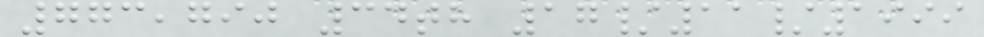773,790 34th 17/11/1999
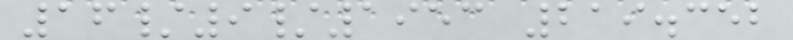16/9/1953 219.352
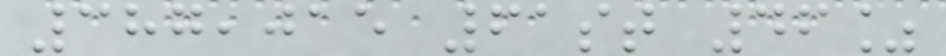387,015 61st 46%
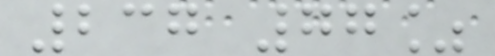237 77%
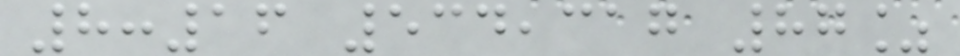8:16 534,317 87%
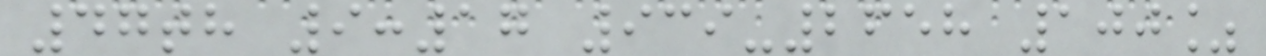47th 9:17 939-2658 100%
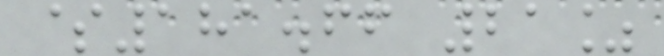$181.66 21%
